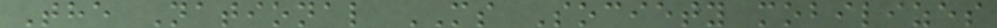The National MS Society mobilizes
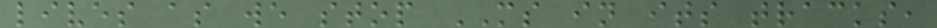lives as we stop MS in its tracks,
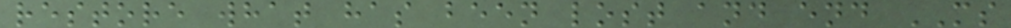restore what has been lost and end MS
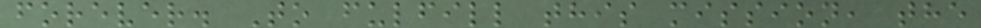forever. To fulfill this mission, the
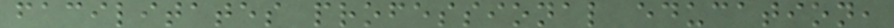facilitates professional education,
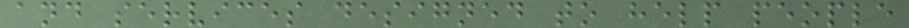and services designed to help people
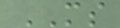MS
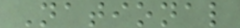National
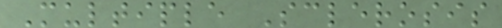Multiple Sclerosis
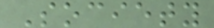Society
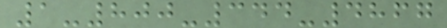1-800-344-4867
